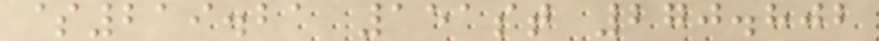$219.21 151st 270.802
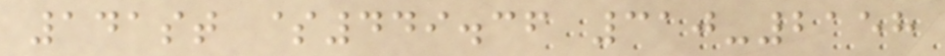141st $449.36 310-2158
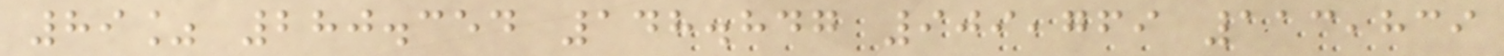89% 280.354 148.847 909,769 113,839
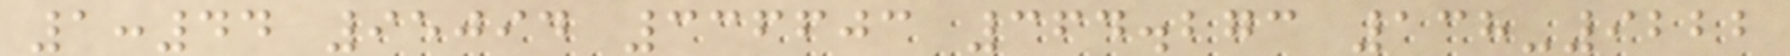1:44 95094 336603 364.273 138-9222
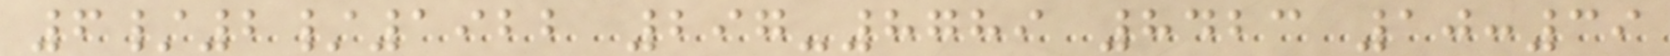6/2/1922 297-8789 8423 10:39
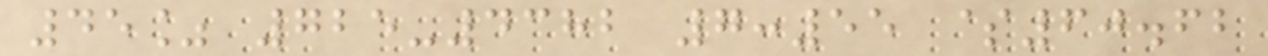45% 725-4382 7:55 $60.62
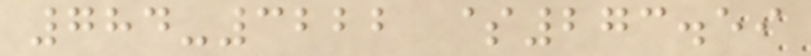784-3222 $273.59
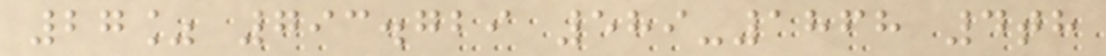27% 793.729 589-1868 4th
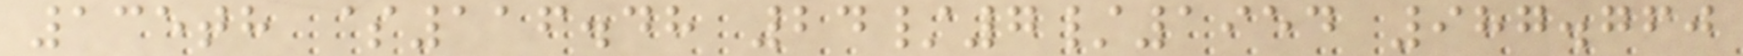135th $116.48 24/7/1954 987.760
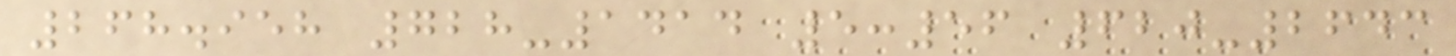268.958 728-1414 5:56 620-2643
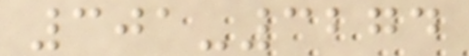301-3274
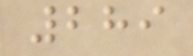289
